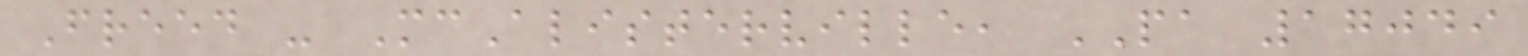Freed - McAlisterville, PA 17049
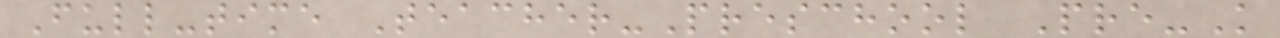Full-time Teacher-Preschool Pre-K
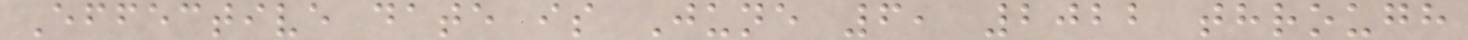Effective date is June 6, 2022 through
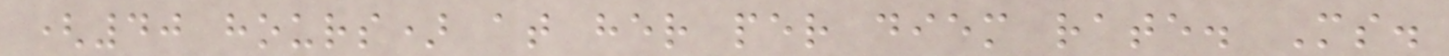(40 hours) at her per diem rate. Ms.
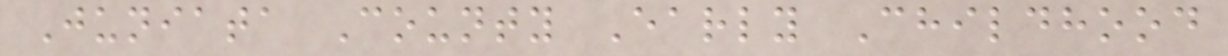Juniata County Early Childhood
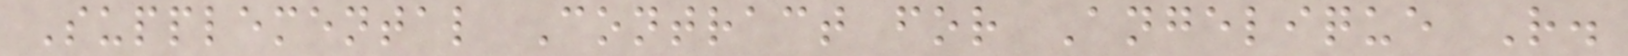Supplemental Contract for Angelique R.
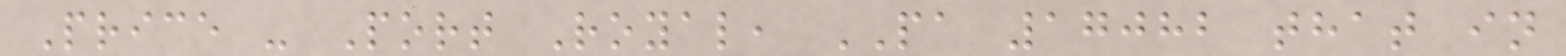Price - Port Royal, PA 17082 that in
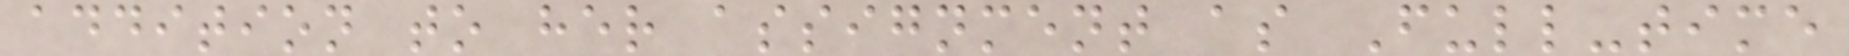addition to her assignment as Full-time
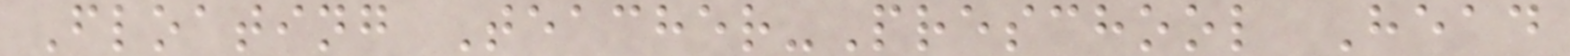Floating Teacher-Preschool Head
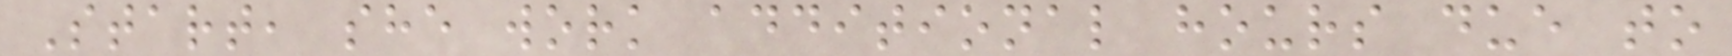Start, she work additional hours due to
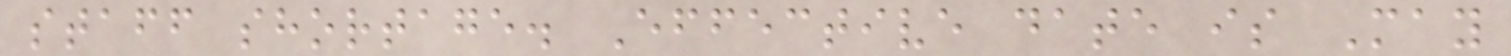staff shortage. Effective date is May
